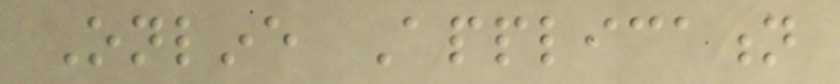Online Application
